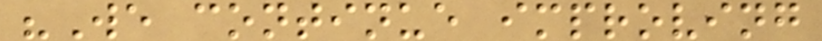"We continue improving
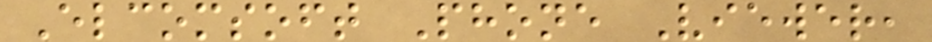Elcomsoft Phone Viewer,
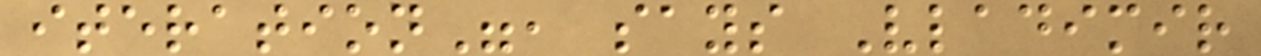iteration", says Vladimir
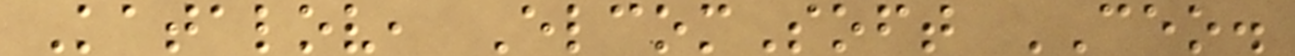Katalov, ElcomSoft CEO.
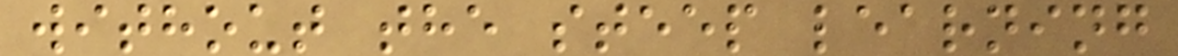without the steep learning
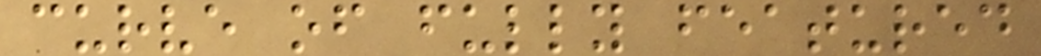curve of fully featured
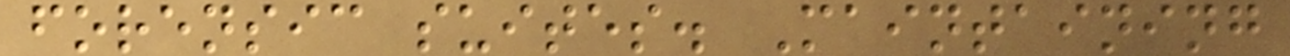forensic suites. Maintaining
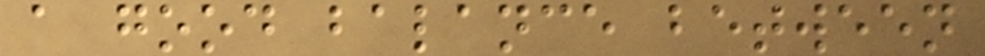a good balance between
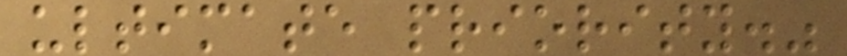ultimate priority."
